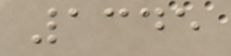1345
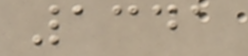1341
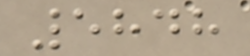5848
